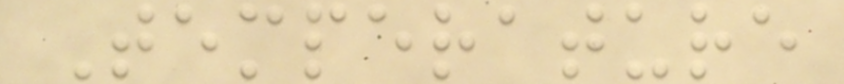Temperature
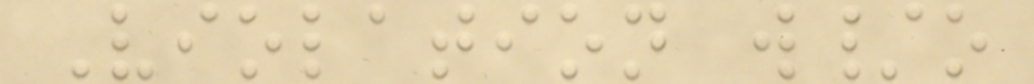Violation w/o
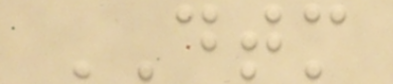DTM
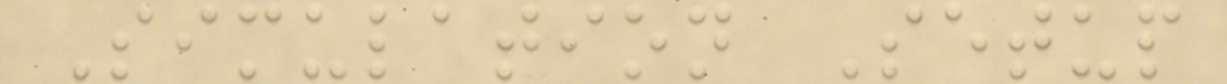Simulation Setup
